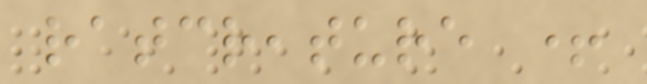ratcreature +
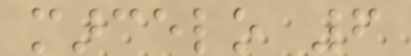marcelo 6
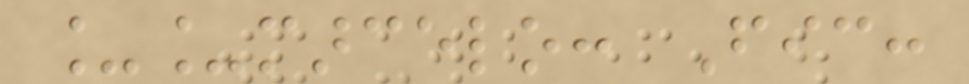__marcelo: Fic:
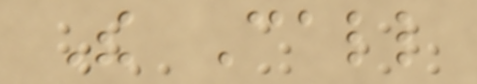The Call
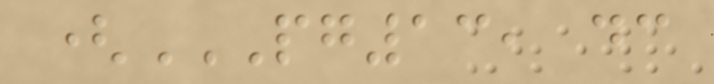(PG13, DC
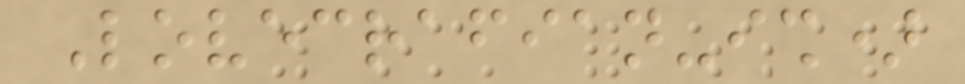Lovecrafian-ish)
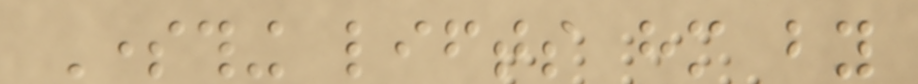Something lifts him by
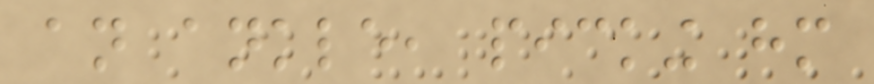an ankle, picking him
